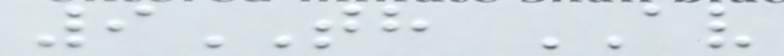9TH AV
